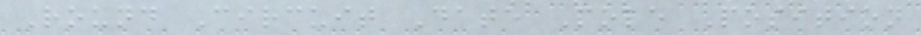Round Circuit Date Pole Position
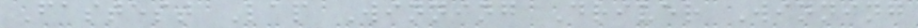Fastest Lap Winning Driver Winning
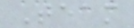Team
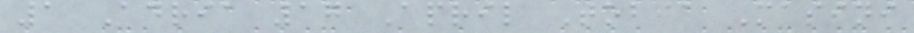1 Adria 17 April Tobia Masini
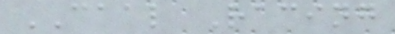CAAL Racing
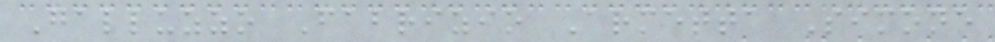Galluzzo Fabrizio Armetta Simone
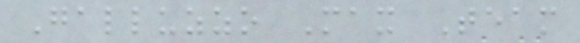Galluzzo Max Team
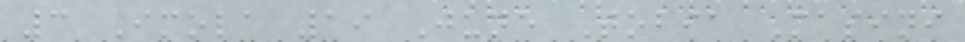3 Imola 19 June Tobia Masini
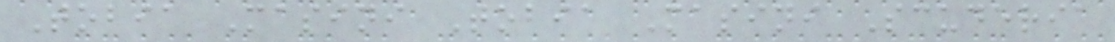Tobia Masini Tobia Masini Scuderia
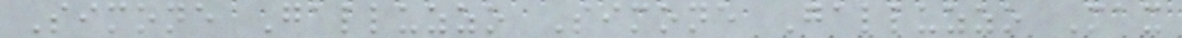Simone Galluzzo Simone Galluzzo Max
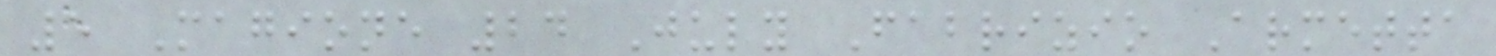5 Magione 24 July Fabrizio Armetta
